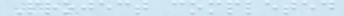Project completed
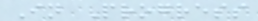In Progress
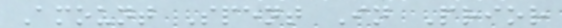Amount Spent In Prior
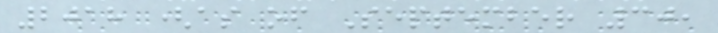2018 (as of September 30,
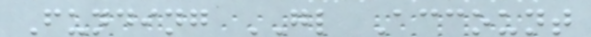Funding GL Account
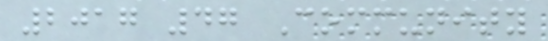2017 47 Community
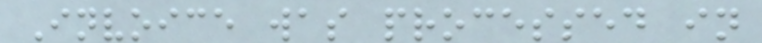Invoice was processed in
